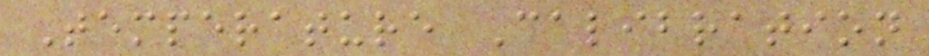Temperature Calibration
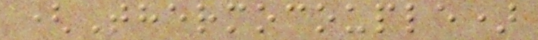(Thermocouple)
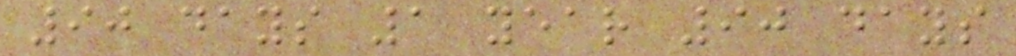90 days 1 year 90 days
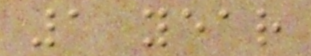1 year
